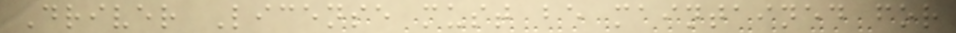Driver License must be maintained for
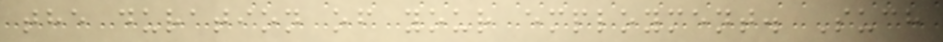the duration of your employment. Such
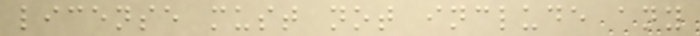license must not include any
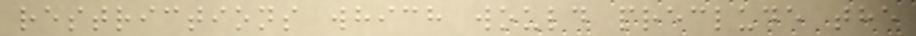restrictions which would preclude the
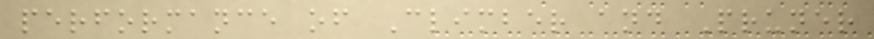performance of Climber and Pruner
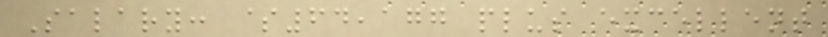Salary: $64,177 plus excellent
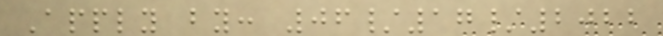Apply by: 06/17/2022
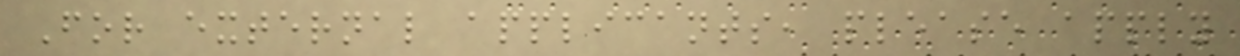For external applicants, please apply
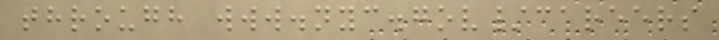through www.nyc.gov/careers
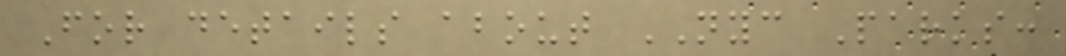For details about NYC Parks:
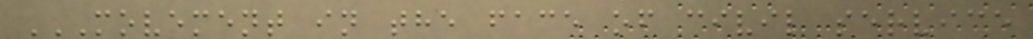MOVEMENT IN THE FACE OF CIVIL SERVICE
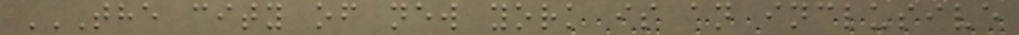THE CITY OF NEW YORK IS AN INCLUSIVE
